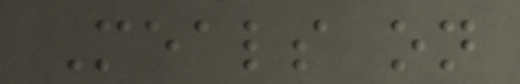Meals on
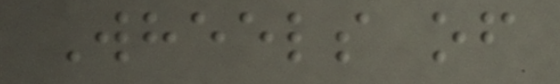Wheels of
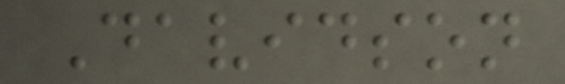Davidson
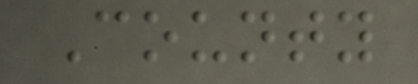County
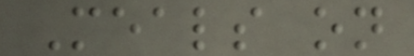Meals on
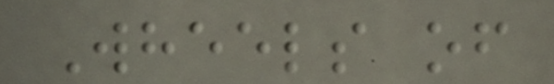Wheels of
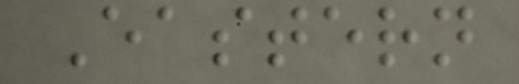Eastern
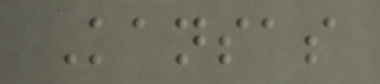Kansas
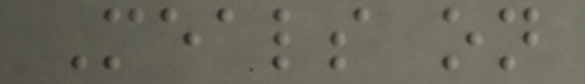Meals on
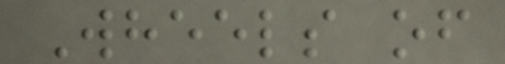Wheels of
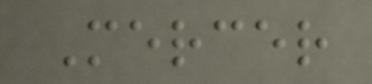Mercer
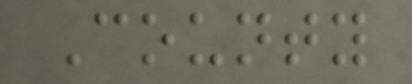County
